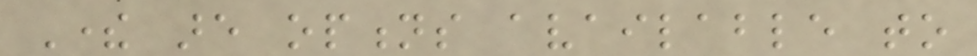There are options available to
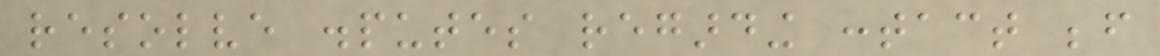resolve disputes regarding contact before
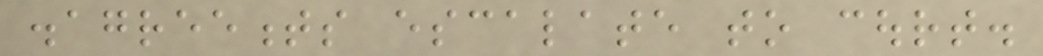disagreements escalate to court.
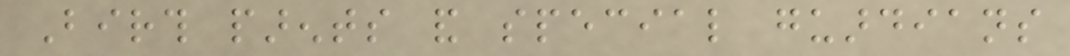Birth parents and special guardians
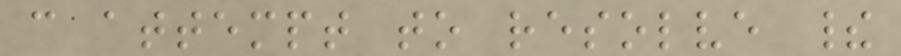can attempt to resolve their
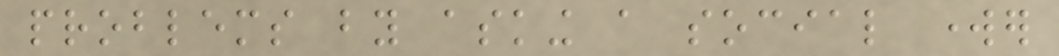problems by asking a social worker
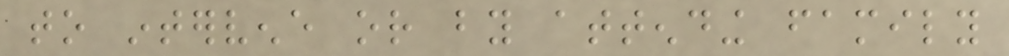to intervene or by attending family
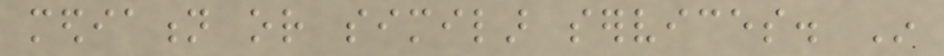mediation or similar services. In
